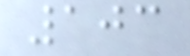103
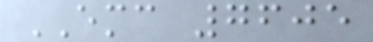EMC 7605
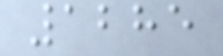1285
